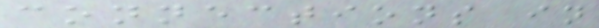connections in
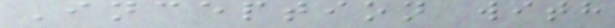Inception with
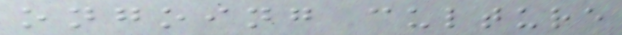ongoing culture
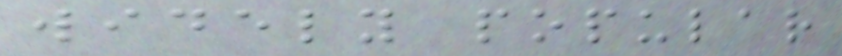widely popular
